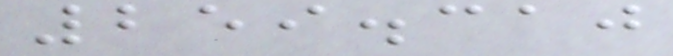259.310
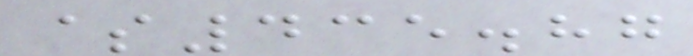$435.87
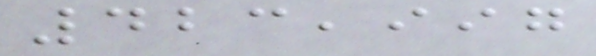423,997
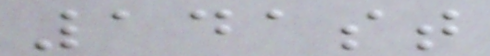141st
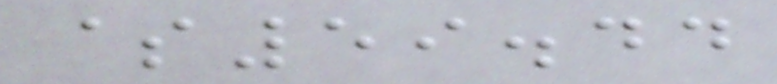$59.44
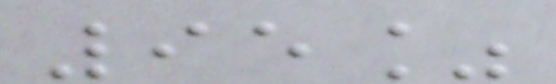95%
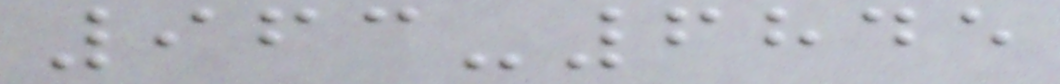963-6845
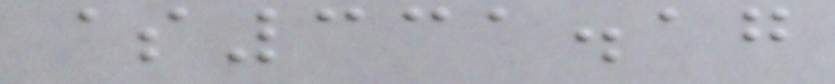$331.17
